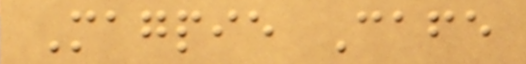Magpie Cafe
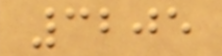3205
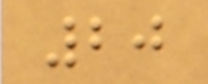20
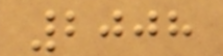2008
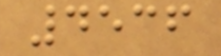4536
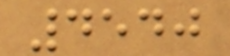4540
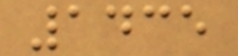1435
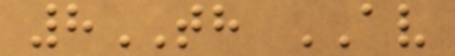8TH AV
